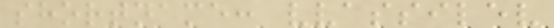shortname: vvassilev
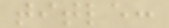title:
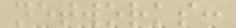networks:
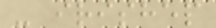- irishep
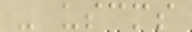- uscms
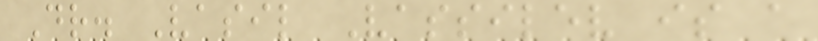Dr. Vasil Vassilev is a
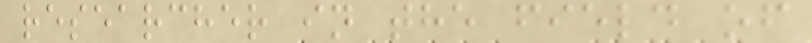researcher in the field of
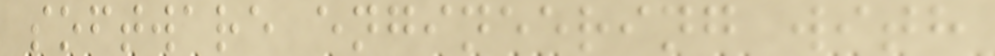software engineering with
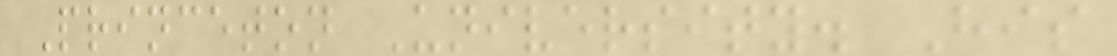Princeton University. His
